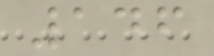146
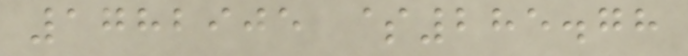1782905 $285.78
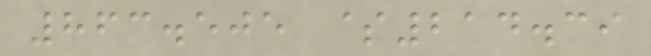863.505 $214.39
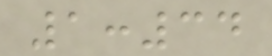1:34
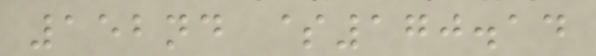152nd $170.14
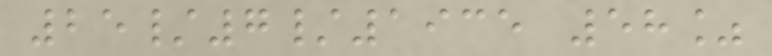25/7/1935 58%
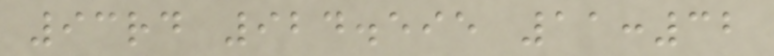93rd 924.595 11:32
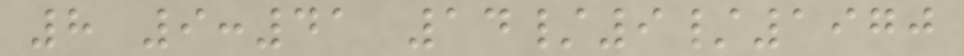8 9:41 14/9/1970
